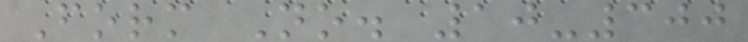Form No. 10-300
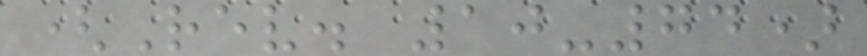(Rev. 10-74)
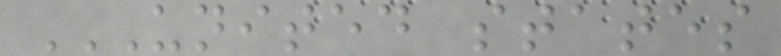UNITED STATES
